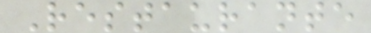Restaurante
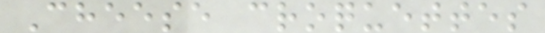Cheese croquettes
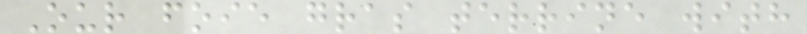Our foie gras terrine with
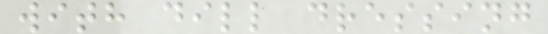with dill dressing
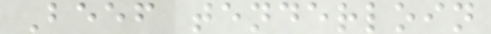Beef tenderloin
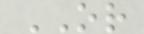OR
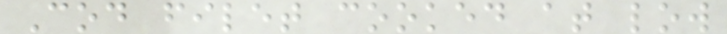Cod filet cooked at low
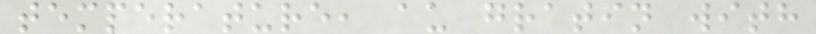temperature, au gratin with
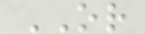OR
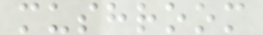mushroom
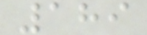189
